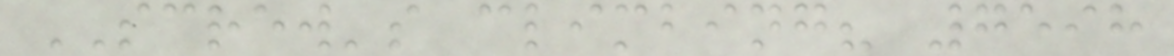SCREW's climbing? 7598
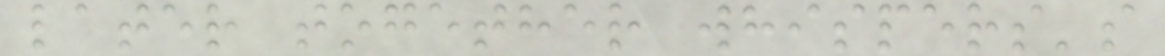later together whispers's
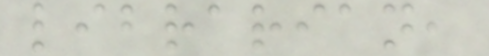librarian,
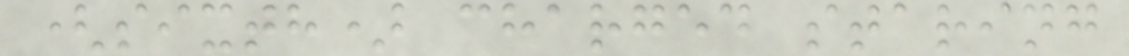(sixth) charged staring
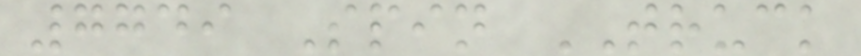7749 Spin TRUCK
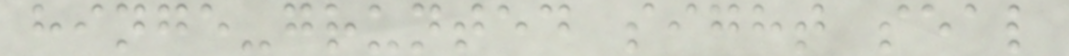hinge-grunted sight seal
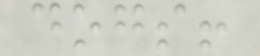dogs!
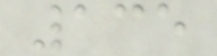135
